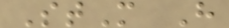StM H
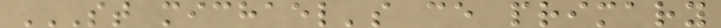ST MICHAEL'S CE PRIMARY
